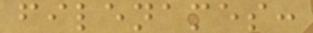filenames:
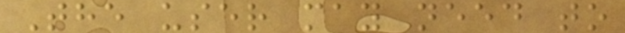The user may need to
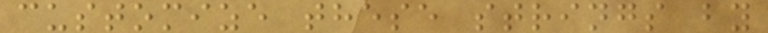customize these strings by
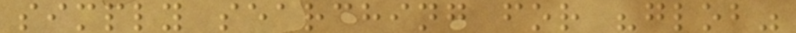simply searching for "glob"
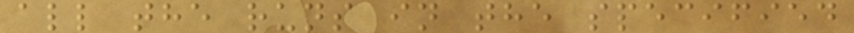all the runs in the specified
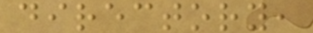directory,
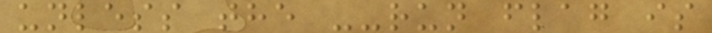unless the --run flag is
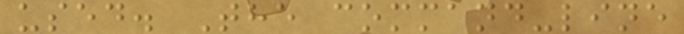used. The command-line
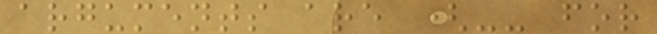arguments are (-- for
